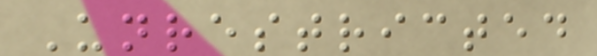Unrestricted
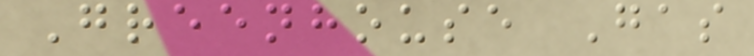Greenhouse Gas
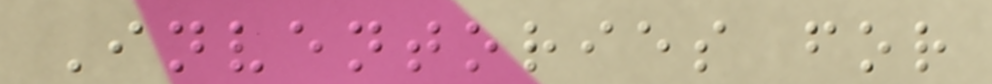Inventories for
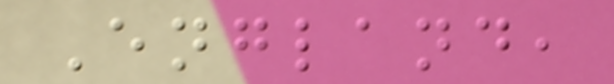England,
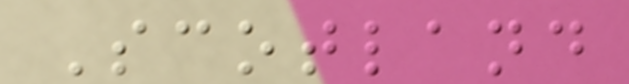Scotland
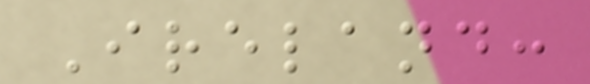Ireland:
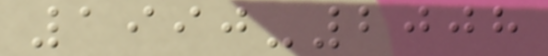1990-2008
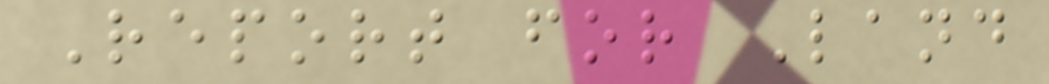Report for Land
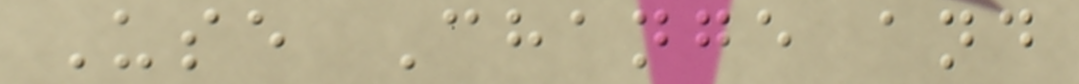Use Change and
